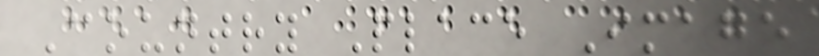Country Place Image
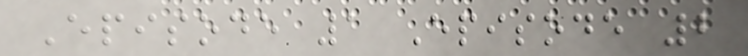Episode 1 Episode 2
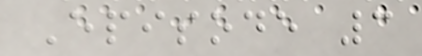Episode 3
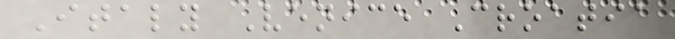Italy Venice Croatia
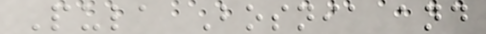Pula Bosnia and
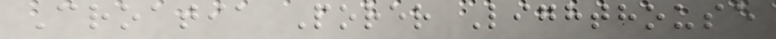Croatia Porer Lighthouse
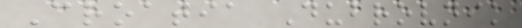Croatia Dubrovnik
